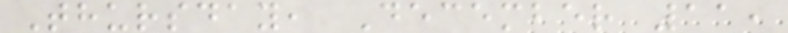Thursday, December 11,
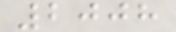2008
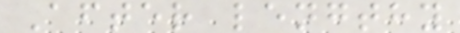After lengthy
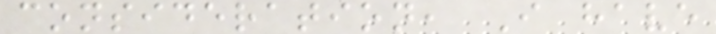consideration, I have
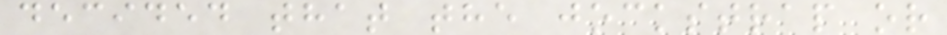decided that the jockstrap or
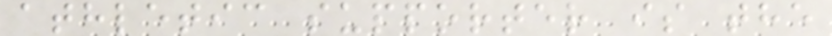athletic supporter is the
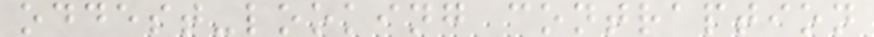oddest-looking contraption
